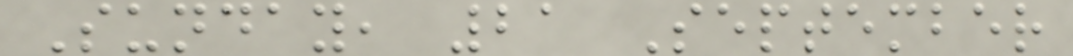Sunday, 21 September
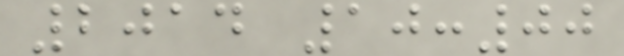2014 10:00
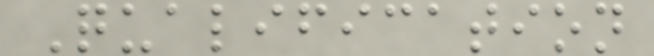Qualification
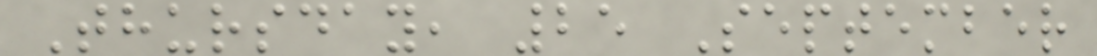Thursday, 25 September
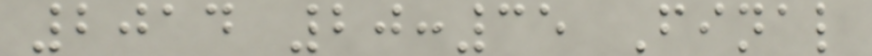2014 20:35 Final
